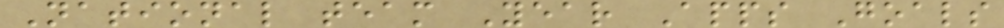National team Year Apps Goals
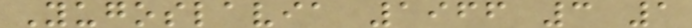Yugoslavia 1966 3 1
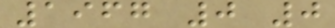1967 0 0
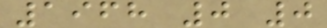1968 0 0
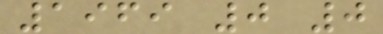1969 0 0
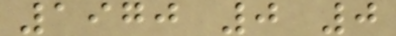1970 0 0
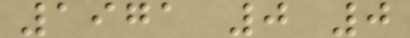1971 0 0
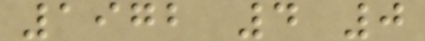1972 4 0
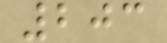203
